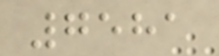7581
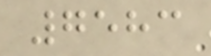7583
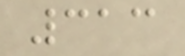313
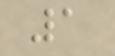1
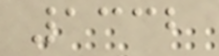1332
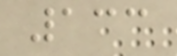133
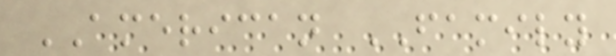AMERICAN FAMILY
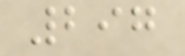297
